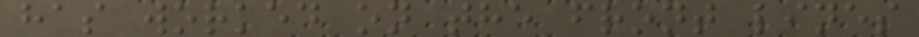has worked on the front lines
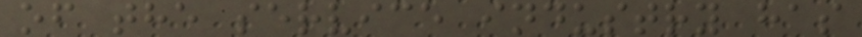of the service industry has
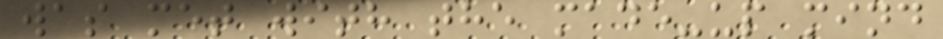was met with the made-up mind
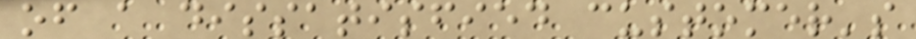of a dissatisfied customer's
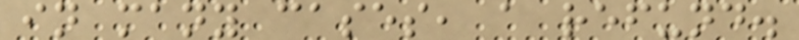in many cases, a refund.
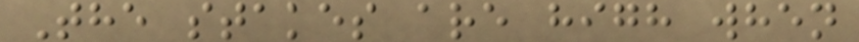The stakes are high when
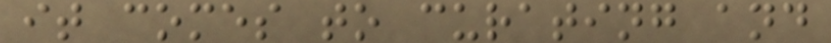it comes to curating and
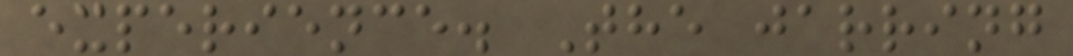experience. The jarring
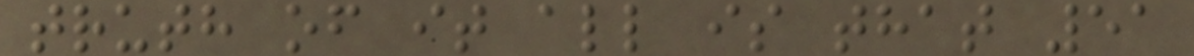truth of it all is that 51
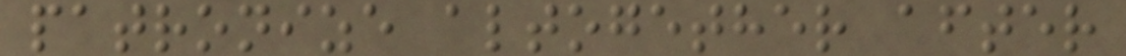patronize altogether after
